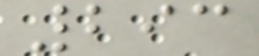293
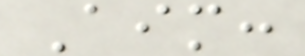Aim:
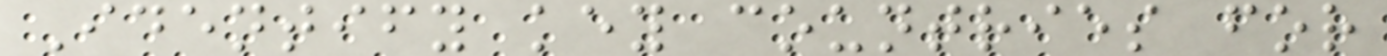Identify key countries for
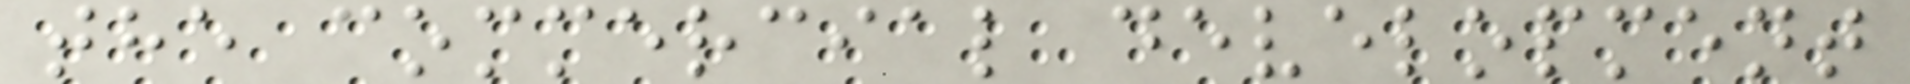the commercial development
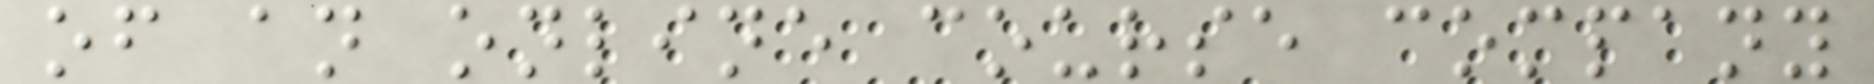of an online course company
